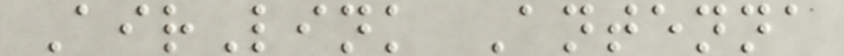AirLink Antenna
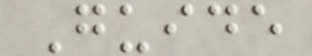Guide
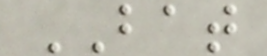BAT
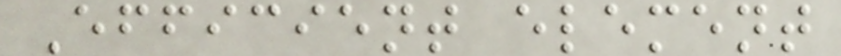Efficient element
